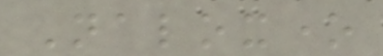Naloxone
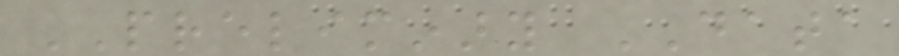PRELIMINARY DATA
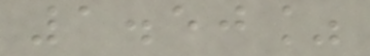1.50%
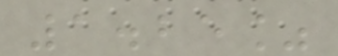1.25%
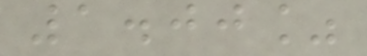1.00%
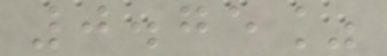0.75%
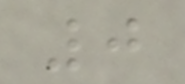0
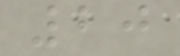20
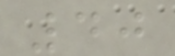40
